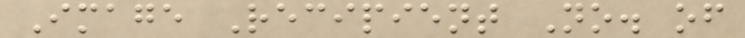Image Recipient No. of
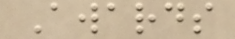Awards
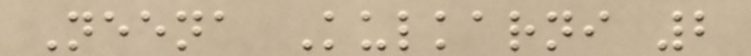Neena Kulkarni 2
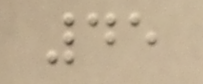45
